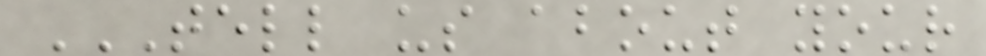TELL US ABOUT YOUR
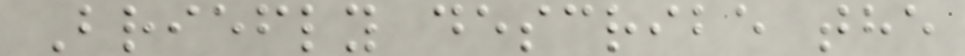Briefly describe the
